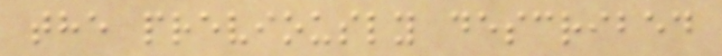the previously described
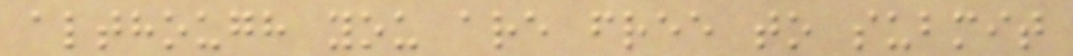although you are free to submit
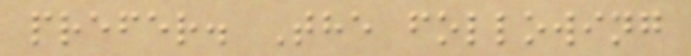prefer. The following
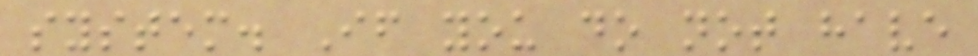system. If you do not have
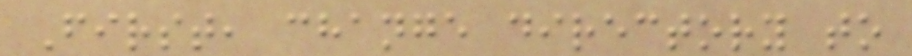First, change directory to
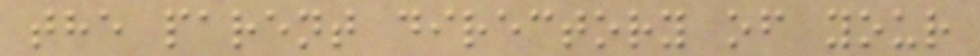the parent directory of your
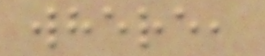where,
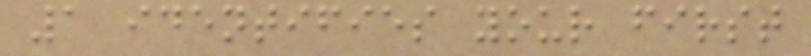1 identifies your first
